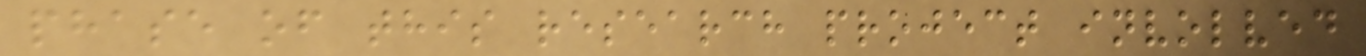phase of this research project involved
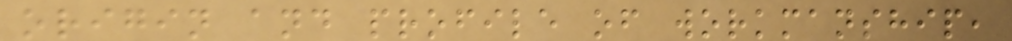origin and profile of workmanship,
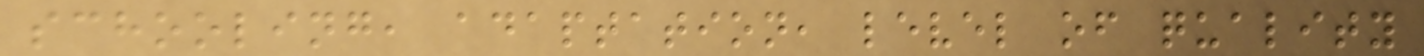schooling, adaptation, level of quality
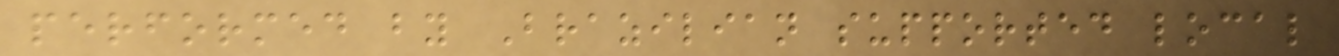performed by Brazilian supported local
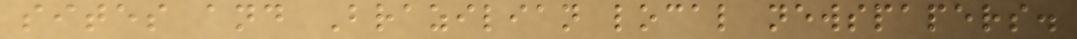sites and Brazilian local newspapers.
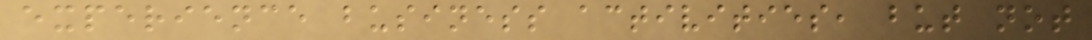experience business activities, but not
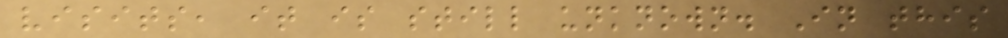visits, it is still unknown. In this
